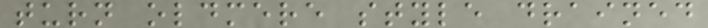turn oldmere style drained
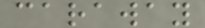caraway
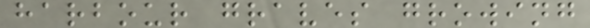harbour graves growing
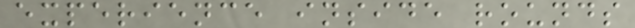experience inside rounds
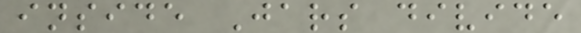inside Jars divide
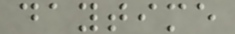daytime
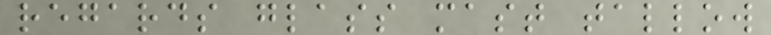regards glass mast tallow
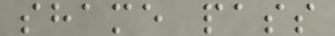shame pass
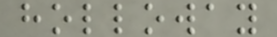holloway
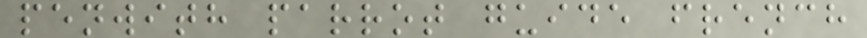penwith parrot guide french
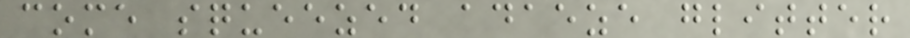come squeezed adaeze glitter
